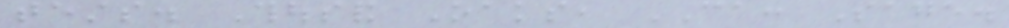tests. Thousand Oaks, CA: Sage.
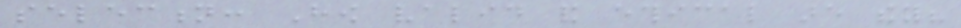selection: How valid and ethical are they?
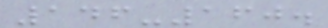146-160.
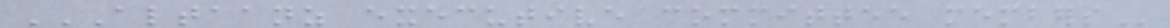ALTAANZ EXECUTIVE COMMITTEE MEMBERS
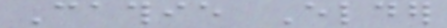Cathie Elder
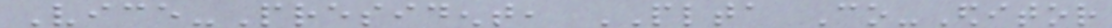Vice-President, PLTA Co-Editor
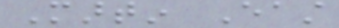Martin East
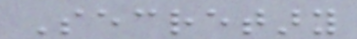Secretary
